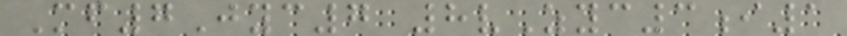Mf7Jyc7 8vZyc3i1
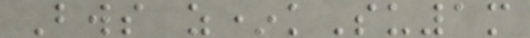Bws z*kSu1m
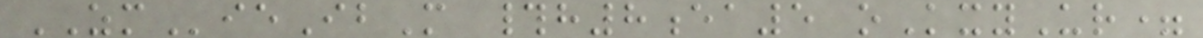ZMieIbM #h8ea5 oKxyUr=
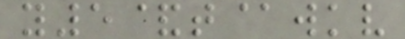y5&t@wkv
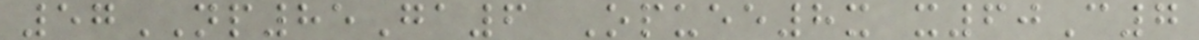57NP85Ga6 Opuee8x x60C7
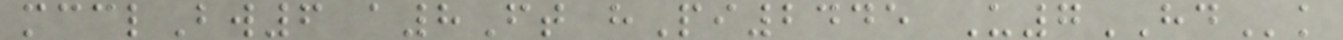mcclBw6 a8Ft hPi2445 U7HDk
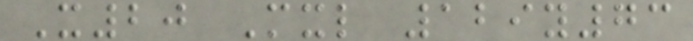X20 Mxl 129y73
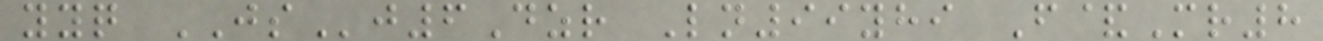yyq JSj6Dzr Ln99yhi F&Mr8
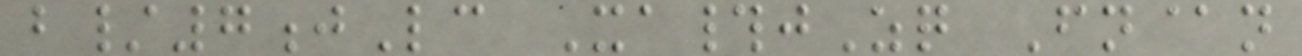b/7jLc Xa#jZq Fn@n
